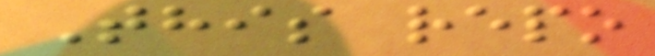This repo
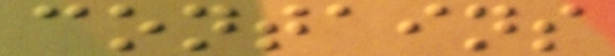contains
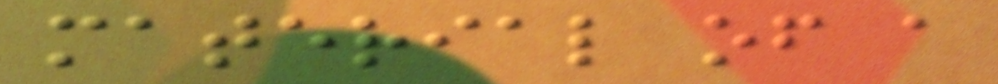material of a
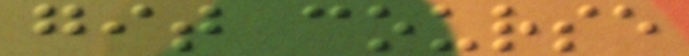git course
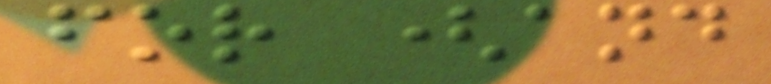for (and
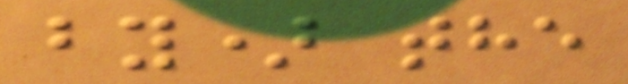by) the
